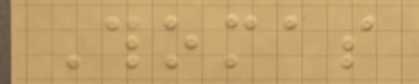Thomas
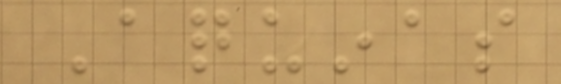Aquinas
